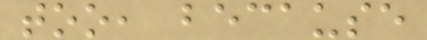too, because
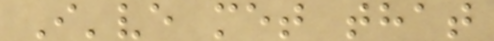I've met that
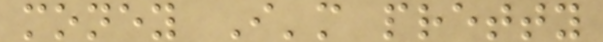money I'm pretty
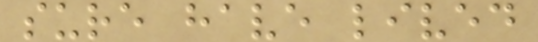sure have lived
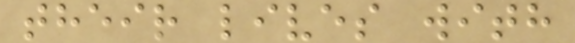their lives with
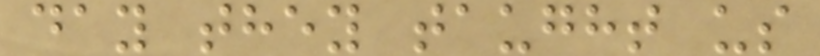day they taught us
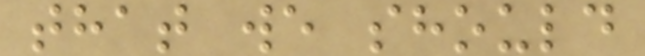that we should
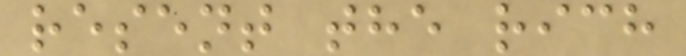resent the rich
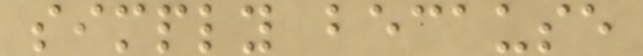simply because
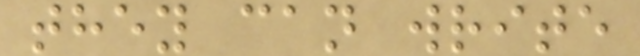they can write
